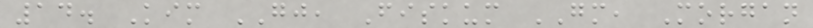14. Kim GJ, Fiskum GM, Morgan
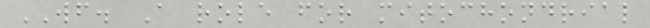WF. A role for mitochondrial
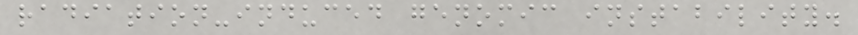radiation-induced genomic instability.
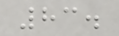83.
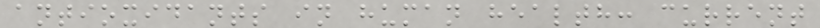antioxidants in human health: current
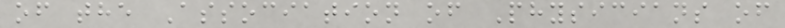of the Association of Physicians of
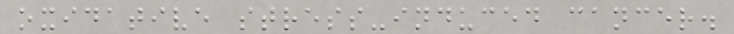oxidative stress-induced cancer.
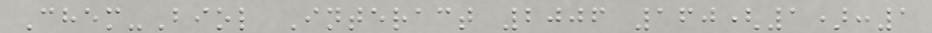Chem-Biol Interact 2006 160(1):1
